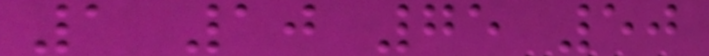1 10 75 50
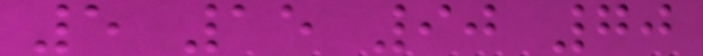5 15 90 70
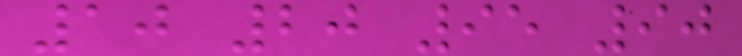10 20 95 90
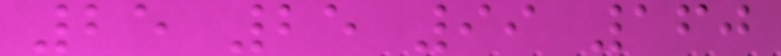25 25 99 160
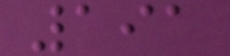191
